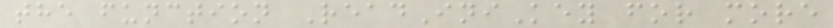the function ReadIniKey for more
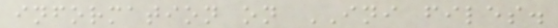information on INI files.
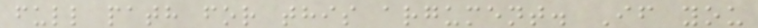full path for this argument. If you
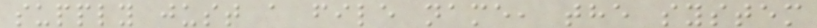supply just a file name, the system
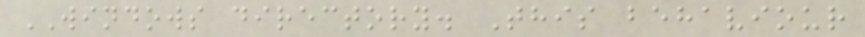WINDOWS directory. This behaviour
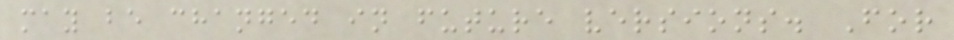may be changed in future versions. For
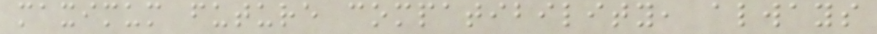maximum future compatibility, always
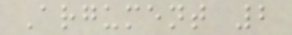Argument 2
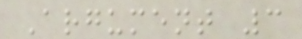Argument 3
